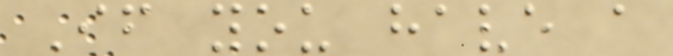If you have a
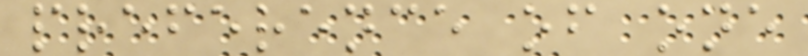preference of one
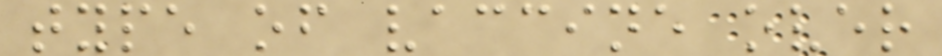type of vaccine over
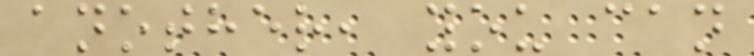another, you can
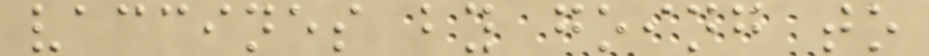vaccines by going to
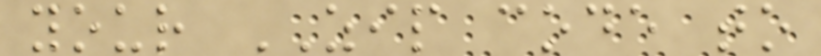your ZIP code to
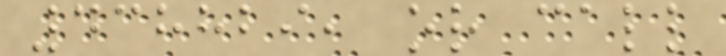438829, or call
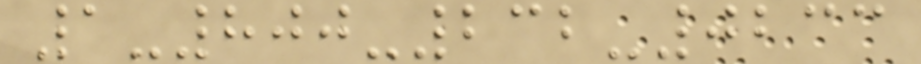1-800-232-0233
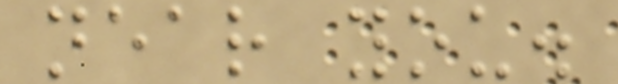near you.
